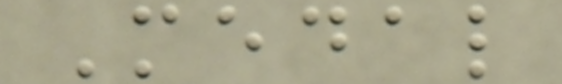Medal
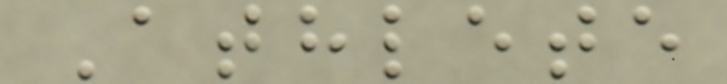Athlete
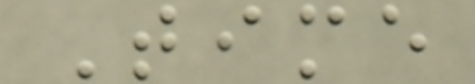Time
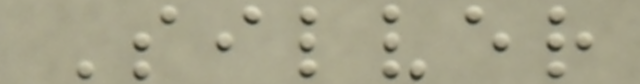Silver
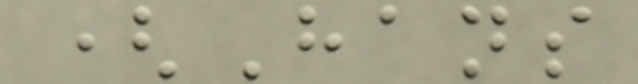(Hans
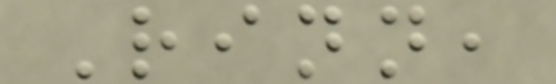Rinn,
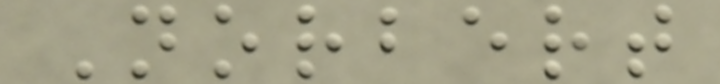Norbert
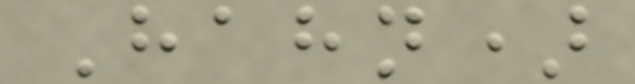Hahn)
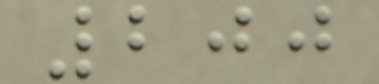200
